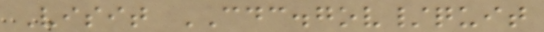Visit CDC.gov/quit
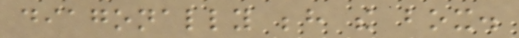diagonally behind the box.
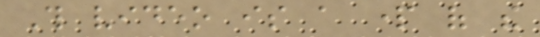This video is a part of the
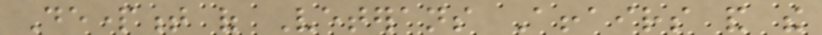Department of Veterans Affairs and the
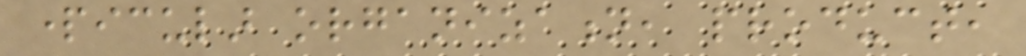particular organization, product,
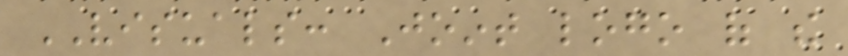VISUALS: Joint logo of the
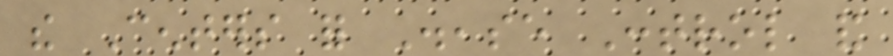the Centers for Disease Control and
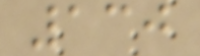130
